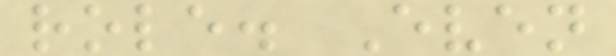role. Even
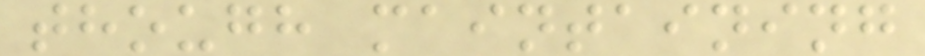though maintaining
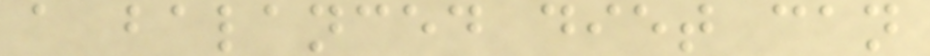a balanced diet can
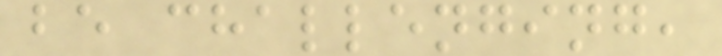be challenging,
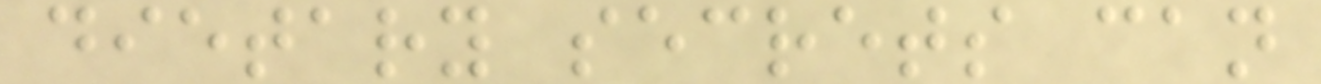dietary secrets can
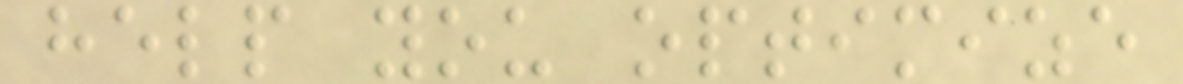help you optimize
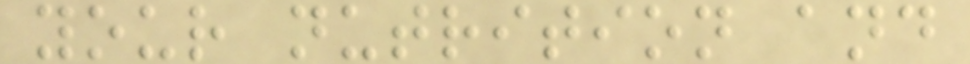your nutrition and
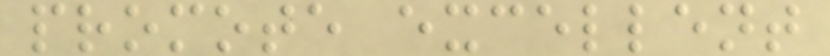promote excellent
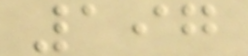197
